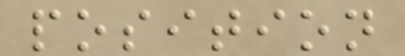position
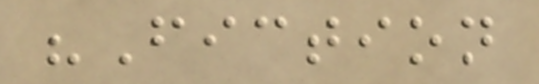"Fiction
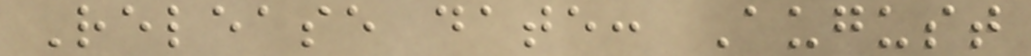Release date: August
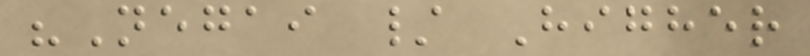"Negai / Higher
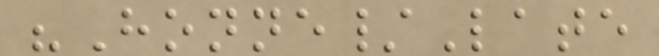"Honne/Late
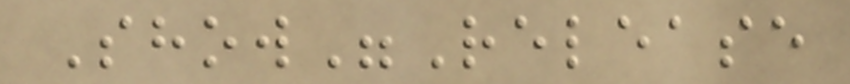Show"Release
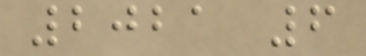2021 6
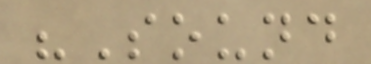"Sound
